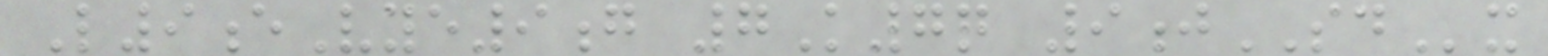L9eVye9g 7K7q 9jSDx
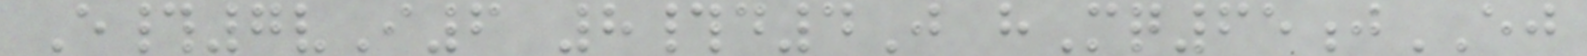E#7vI6 8#d4J hMq65jEJ
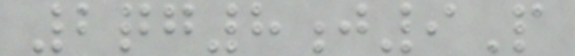2qg8j9P
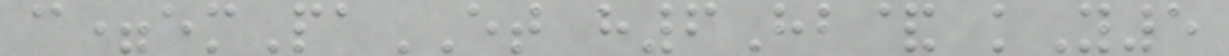c=emPaET h6Hb& kY5
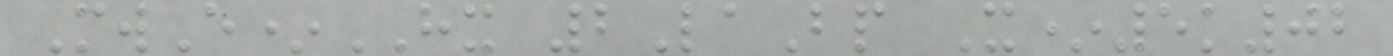MwE*HX 2LaBp X*5k02
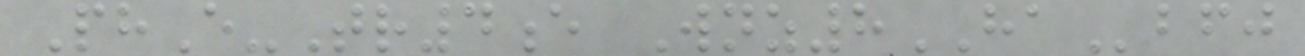PhE-Tr4e Wnz8HAbfj
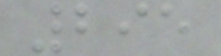295
